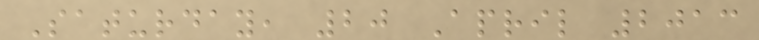Saturday, 20 April 2013
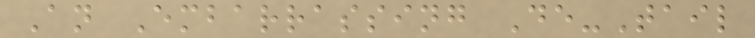An Embarrassing De-Tail
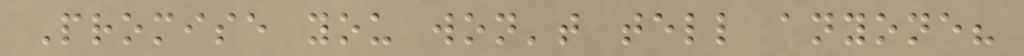Promise you won't tell anyone?
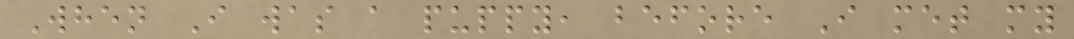When I was a puppy, before I met my
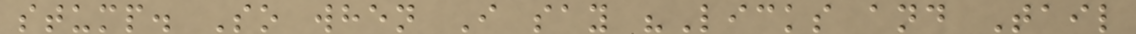stump. So when I say "Licks and Tail
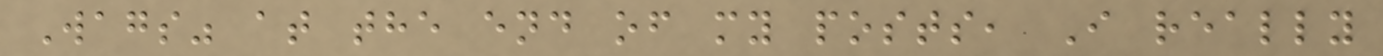Wags" at the end of my posts, I really
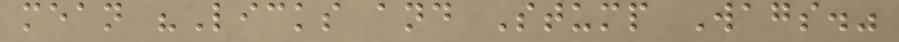mean "Licks and Stump Wags."
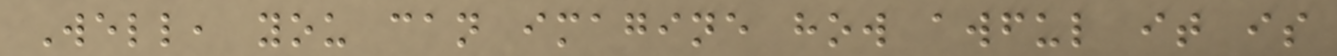Well, you can imagine how awful it is
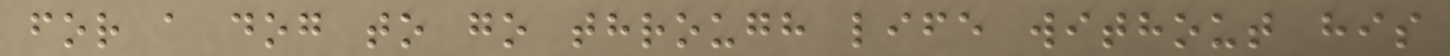for a dog to go through life without his
